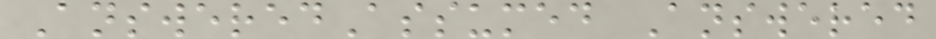AnsweredAssumed Answered
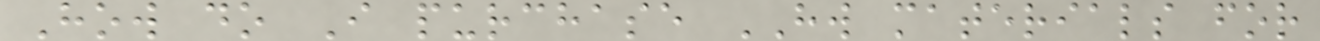How do I purchase HW materials for
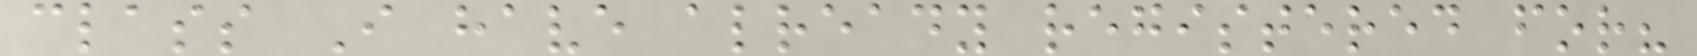class I have already registered for?
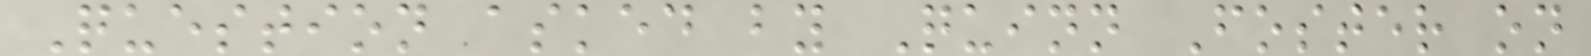Question asked by Quinn Foster on
